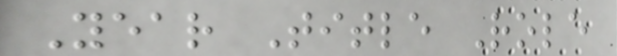Year Title Role
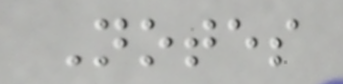Notes
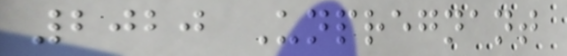2020 Unpregnant
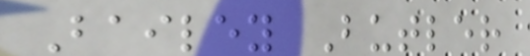Bailey Butler
